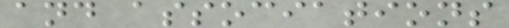and associations
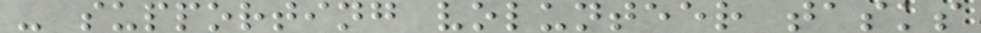- supporting volunteer tasks
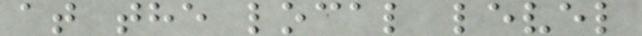at the local level
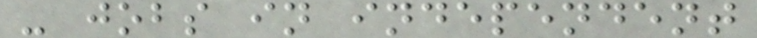- jobs in independent
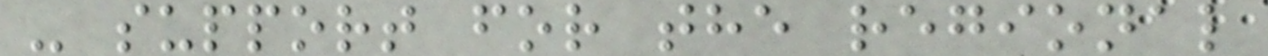- support for the regional
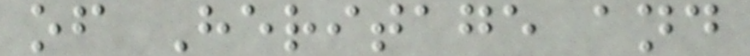of Heritage and
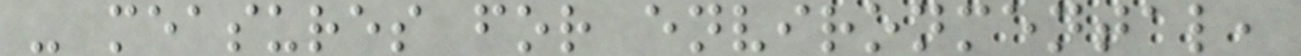- measures for environmental,
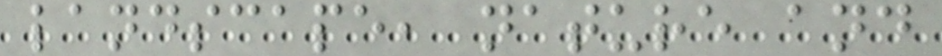landscape, nature and
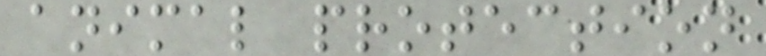animal protection
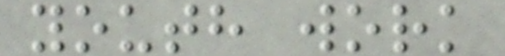youth work
